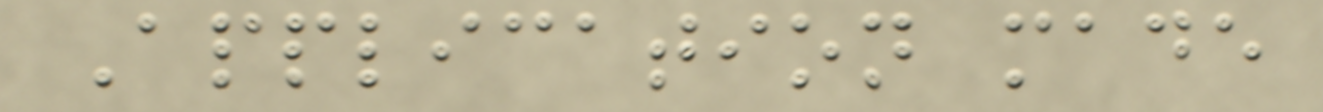Application made
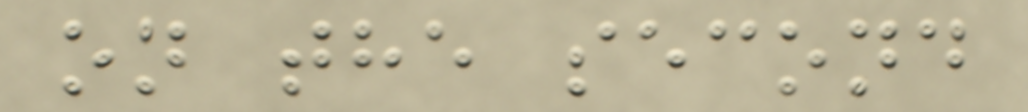on the second
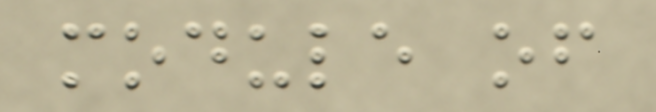module of
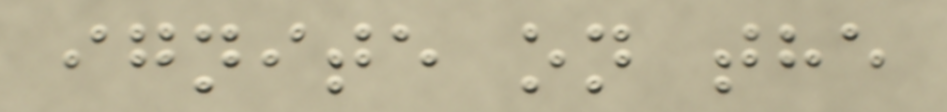ignite on the
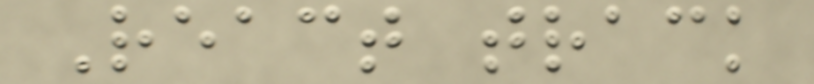React track
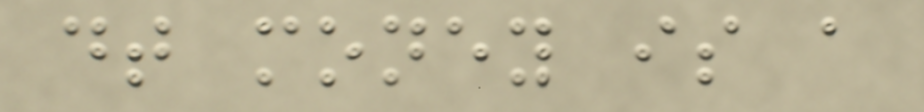dt money is a
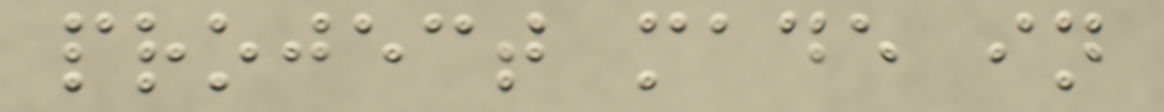project made in
